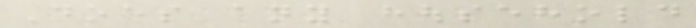Does any household
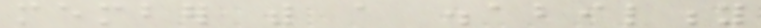member with a disability
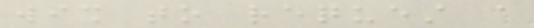wish to request a
